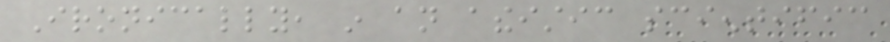Ironically, in an atheistic scientific
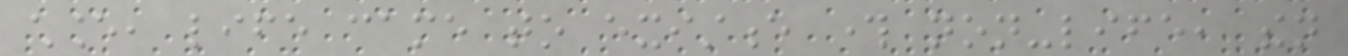chance, life came to existence through non-life, then
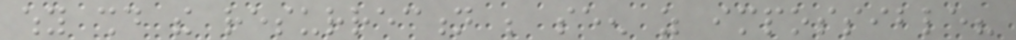why should the resurrection be seen as impossible?
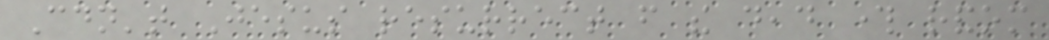Couldn't Jesus resurrect from the dead through random
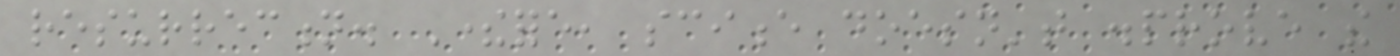resurrection. Therefore, science doesn't disprove the
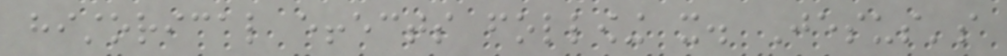historical effects following it. Jesus's
